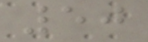50
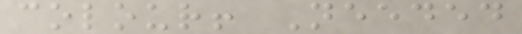colour! Needed
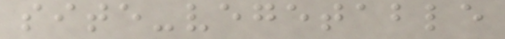site-vegetable
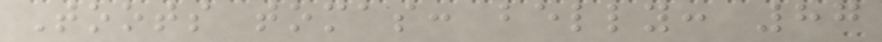Toots tomas: belly: 87
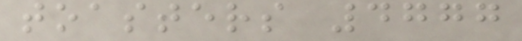toasters 4777
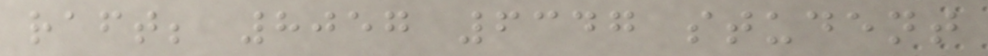raft; 8057 6347 student
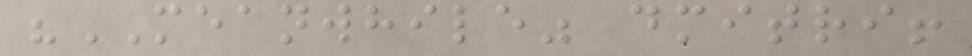"MEANWHILE" dmitri!
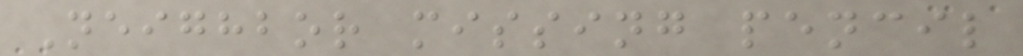Neighbor missing pencil
